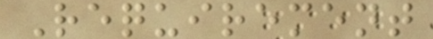Requirement
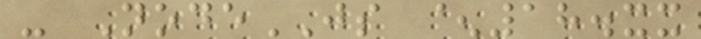- NodeJS ^18.xx
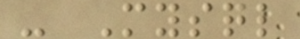- Mysql
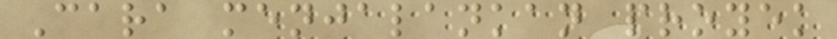Cara menjalankan proyek
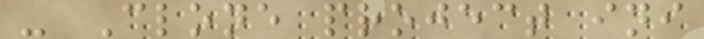- Clone project ini
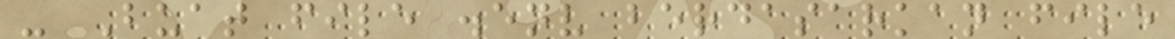- Buat file .env berdasarkan file
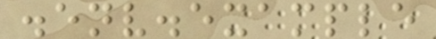.env.example
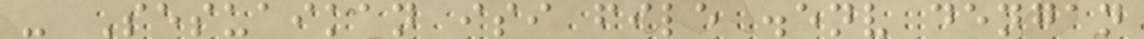- Sesuaikan isi file .env dengan
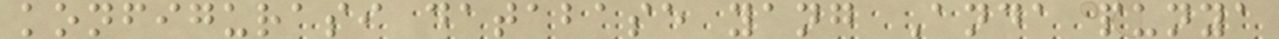konfigurasi database yang Anda punya
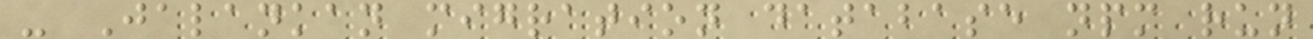- Jalankan migration database npm run
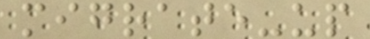migrate-up
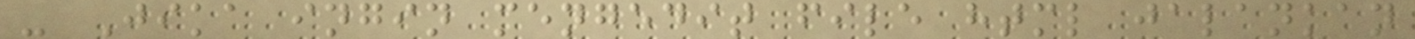- Jika ingin mengedit file html jalankan
